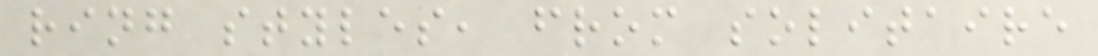ring styles, from solitaire
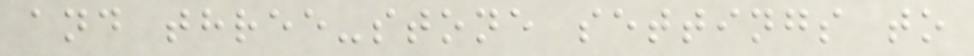and three-stone settings to
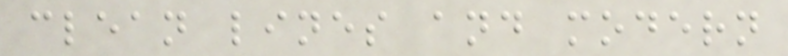clean lines and modern
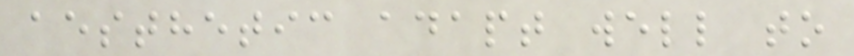aesthetic adapt well to
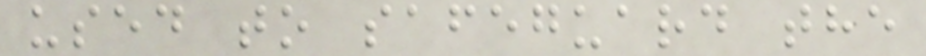used to safeguard the
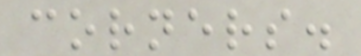corners.
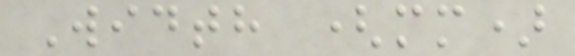Width (mm)
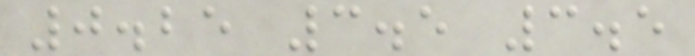0.25 3.5 3.5
